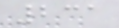231
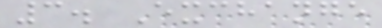3. Exchange
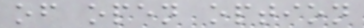of open option
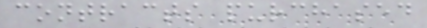contracts purchased
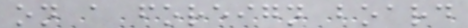on a foreign board
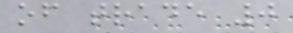of trade 0
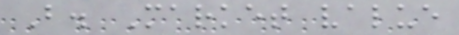B. Market value
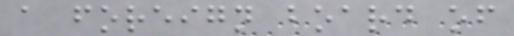a foreign board of
